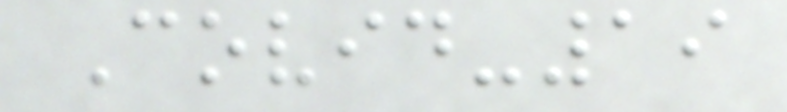Covid-19
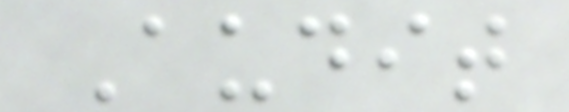Audit
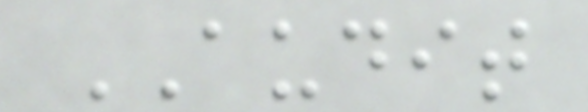AUDIT
